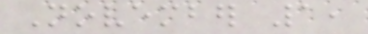November 1,
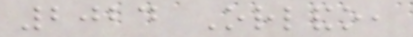2024 Orlando,
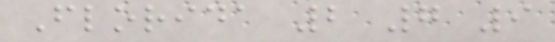Florida 2 7 9
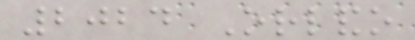2024 Orlando
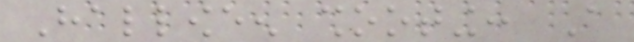Halloween shooting: A
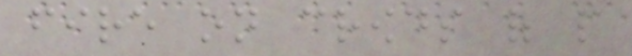fire on crowds of people
